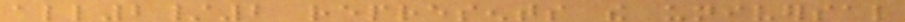all2/2 represents the universal
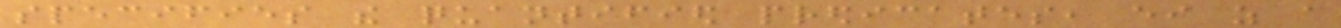specifies the quantified predicates, either as a
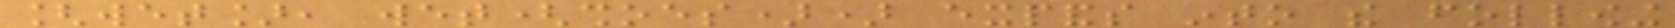[wet], wet(shoes)) expands into the following
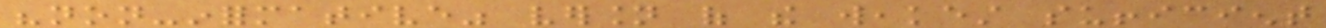"non-informative" version of the weakest sufficient
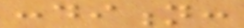condition:
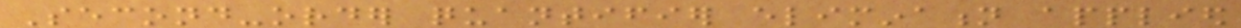Second-order quantifier elimination applied
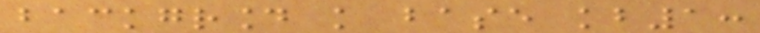background knowledge base kb1:
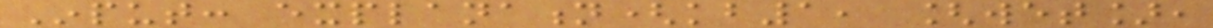Input: explanation(kb1, [wet],
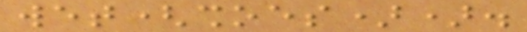wet(shoes)).
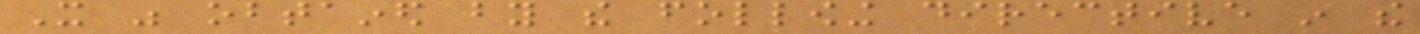It was obtained by the following directive in the
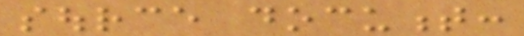source document:
